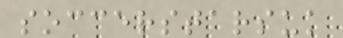soccerstarsuk
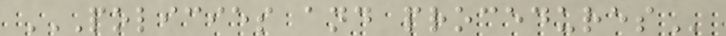POLICIES AND PROCEDURES
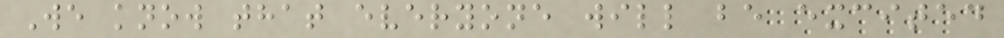We know that everyone will be excited
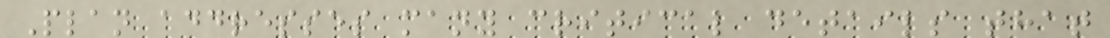Plan addresses many critical details that
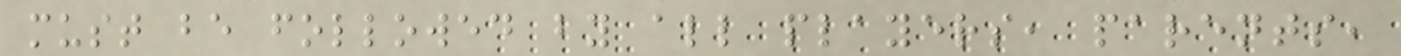must be followed by all players, parents,
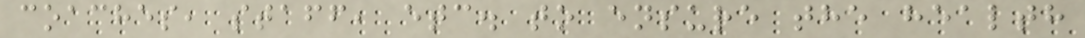coaches, staff, etc. to ensure the health
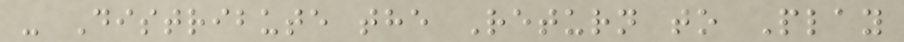- Distribute the Return to Play
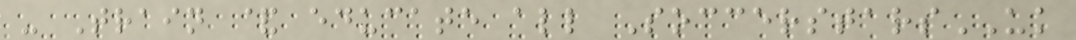- Train & educate all SoccerstarsUK
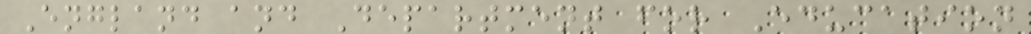England and Department for Education
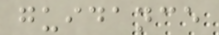guidance
